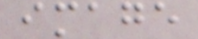image
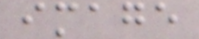image
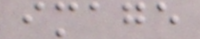image
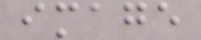image
